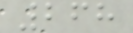268
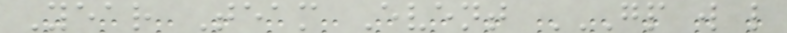Year Team Event GP W L
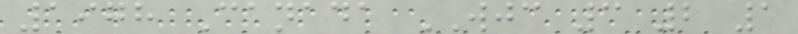1978 Canada WJC 3 2 1
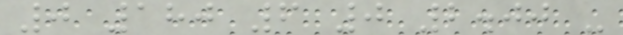0 180 6 0 2.00 -
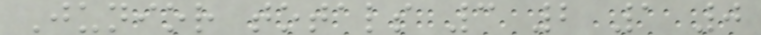Junior totals 3 2 1 0
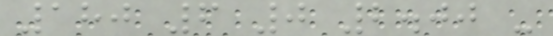180 6 0 2.00 -
